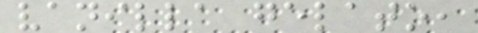vanilla gelato,
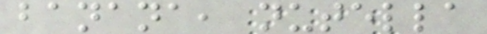banana, nutella
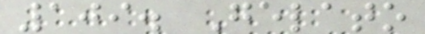109. Gelato
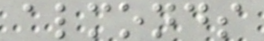almonds
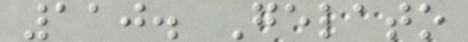110. Gelato
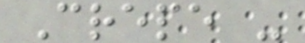Crepe -
